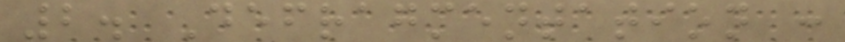2. Defragmentation :
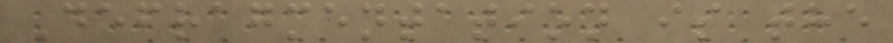Defragmentation is the
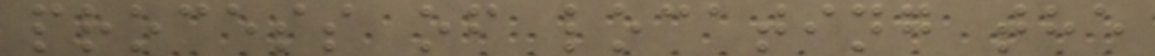process of locating the
